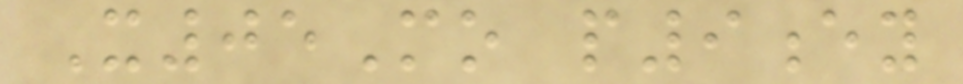X05Mo p9ey
